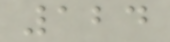124
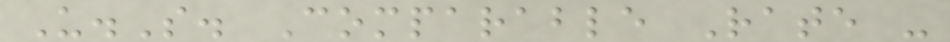U.S. Comparable Rate -
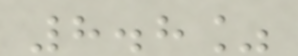8.8%
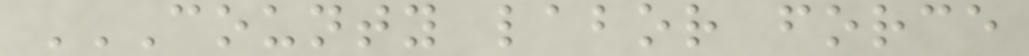COUNTY LABOR FORCE
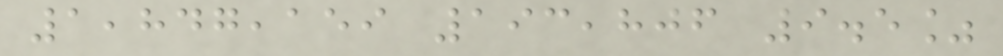1,847,159 193,806 9.5%
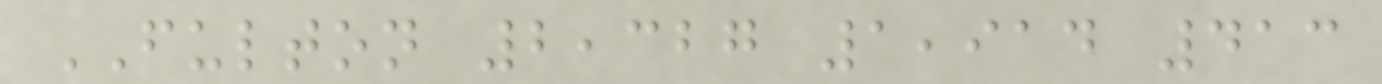FULTON 2,327 1,914 413
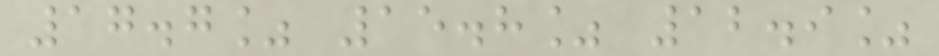17.7% 15.8% 12.9%
